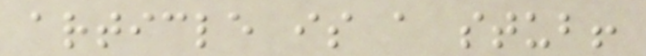article is a stub!
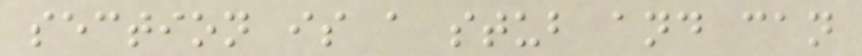section is a stub and can
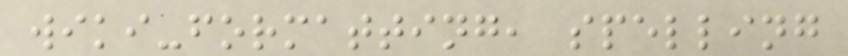wiki-formatting, spelling
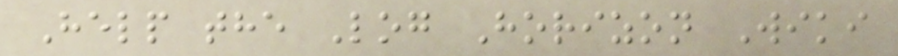Help the Log Horizon Wiki
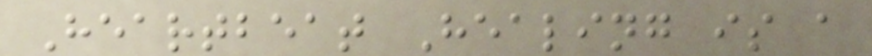Heartbeat Healing is a
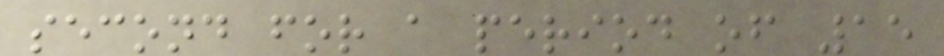second for a period of 15
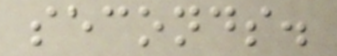seconds.
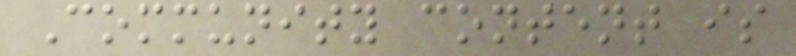Community content is
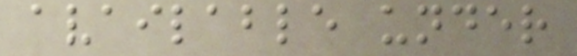available under
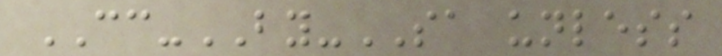CC-BY-SA unless
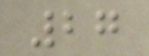27
